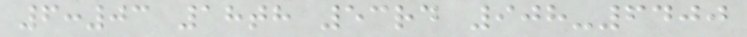6:03 18th 53rd 908-6400
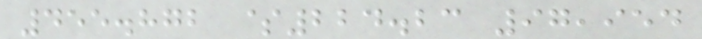455.872 $224.23 97,954
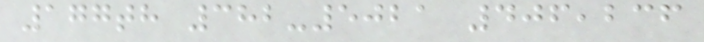177th 382-5021 406,236
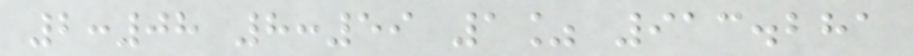2:08 8:59 1% 913.281
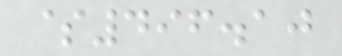$496.10
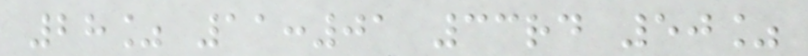28% 11:01 33rd 50%
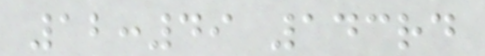12:49 143rd
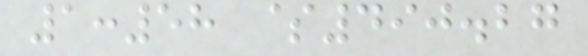1:58 $490.27
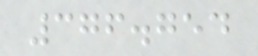376.754
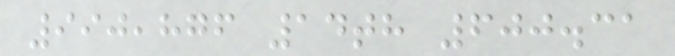990,876 14th 600.31
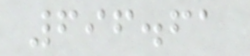696.61
